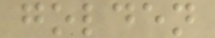golden
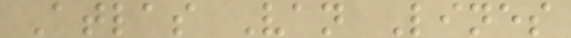Atlas Van Lines
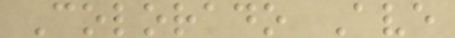Colorado Ave
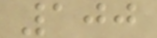100
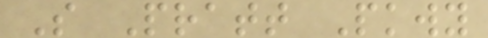S Pratt Pkwy
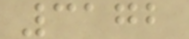3172
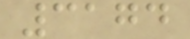3174
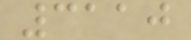3110
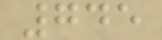745
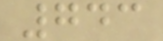743
